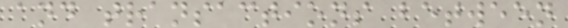and transactions between
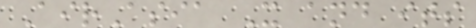AirAsia X and its
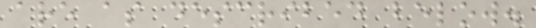are as described below.
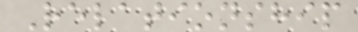Relationship
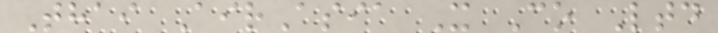Thai AirAsia X Co Ltd
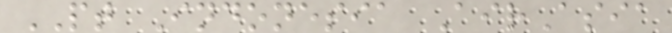PT Indonesia AirAsia
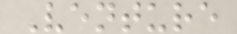Venture
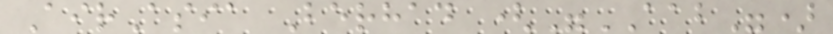AirAsia Berhad ("AAB")
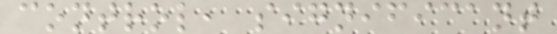control, significant
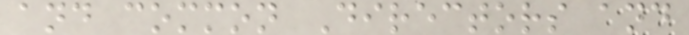and common Directors and
